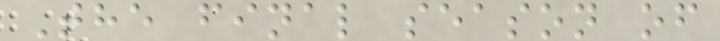The final season of
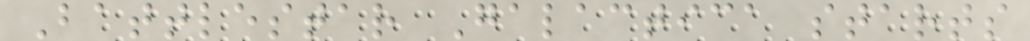Battlestar Galactica starts
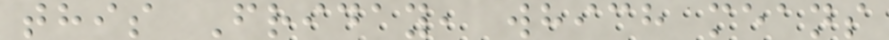this Friday, which means
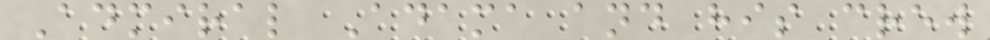Admiral Adama and his crew
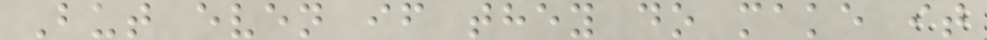But even if they do make it
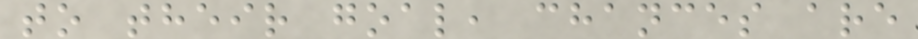to their goal, chances are
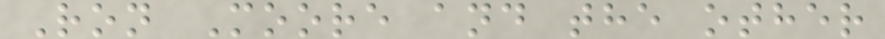Ron Moore and the other
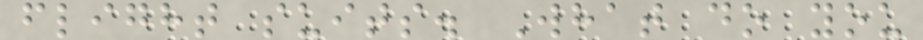flight suits. What do you
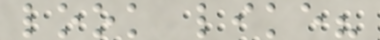look like?
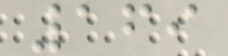169
